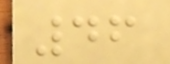46
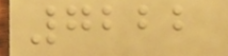7222
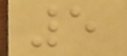5
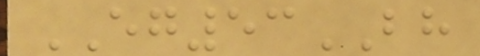EG53BH
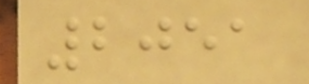2051
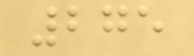275
